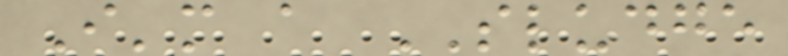I'm a SLUDGE
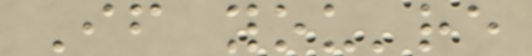If you're
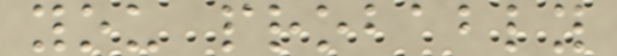you probably
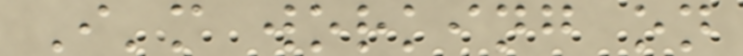I'm working on
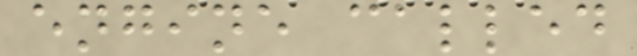engine called
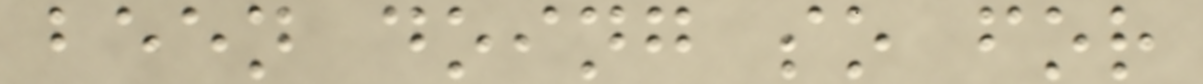been doing so for
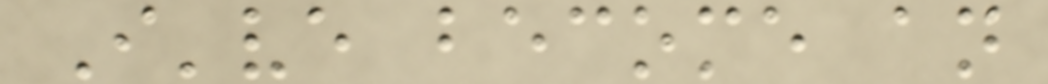I've become an
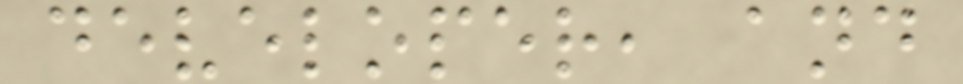developer, and
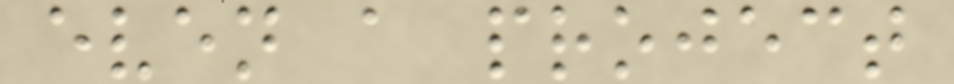even a project
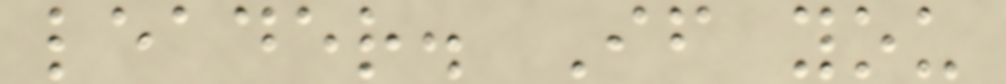leader. If you
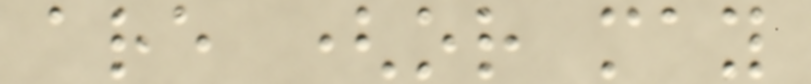are (or may
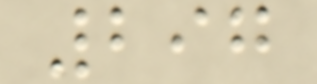297
